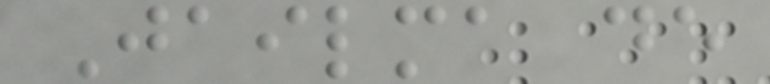Jailma de
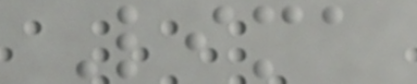Lima
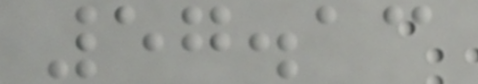57.13
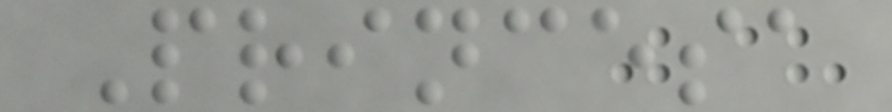Princesa
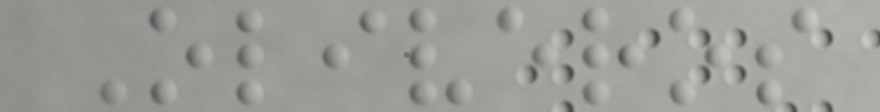Oliveros
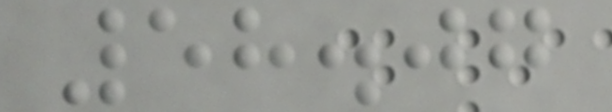58.07
